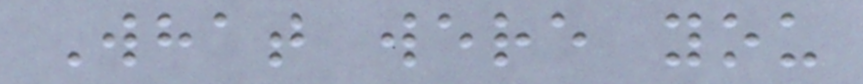What were you
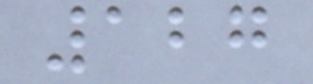127
